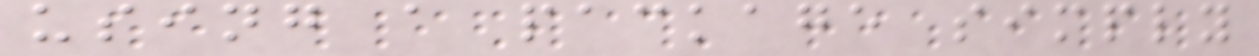using a package simply
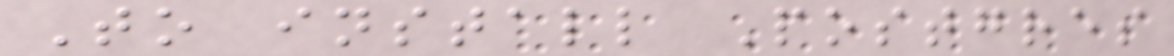To install Postgres
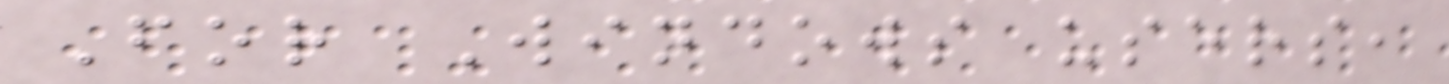For Windows users,
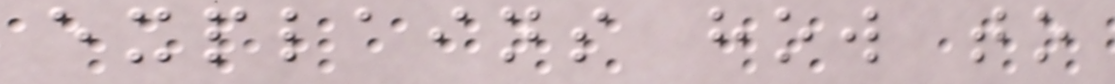explains how to
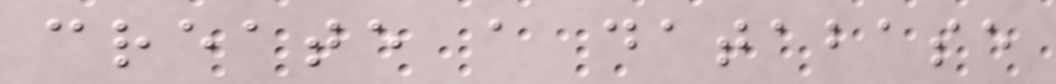create a database
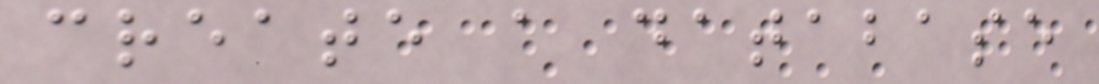create a database
